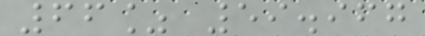66% 59.967
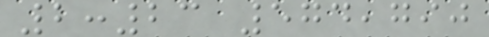2:23 574,790
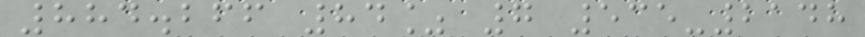884.266 84% 7 535-2148
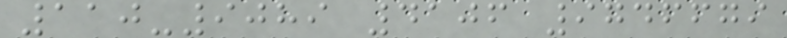110-9089 4106 9746679
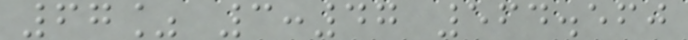67% 3:47 564.560
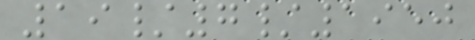19/7/1950
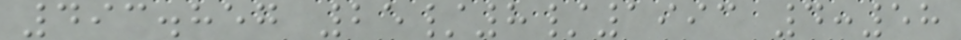493.857 25/8/1993 4:58
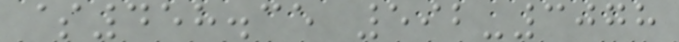$458.35 592-3078
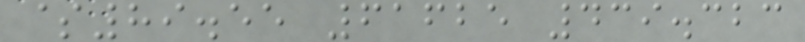$89.55 61625 439.323
